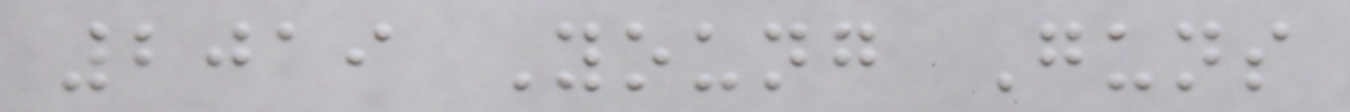2019 Young Guns
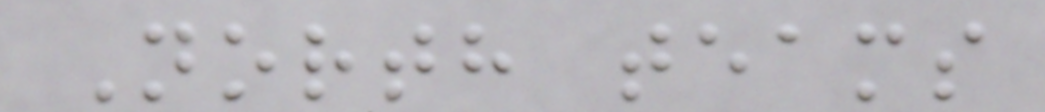North teams
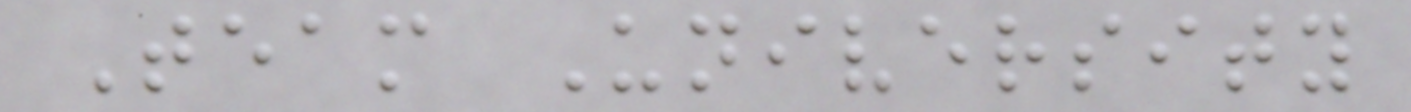Team University
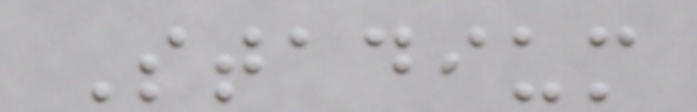Stadium
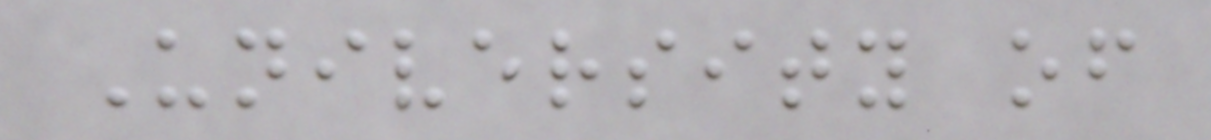University of
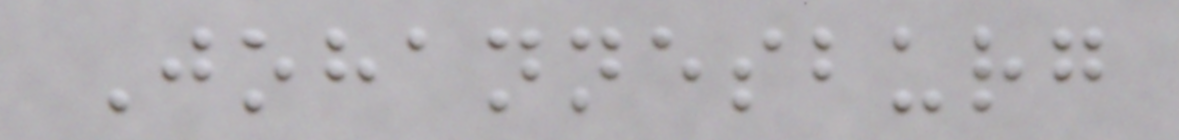Johannesburg
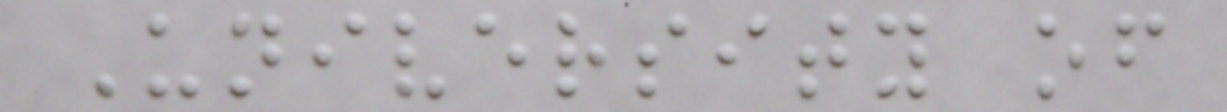University of
